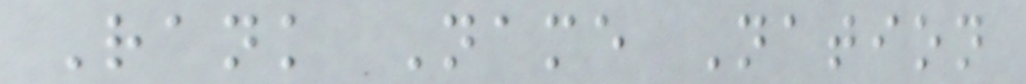Rank Name Nation
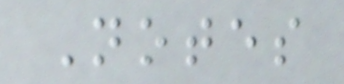Notes
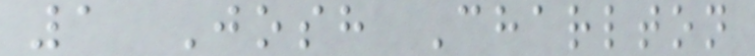1 Josh Charlton
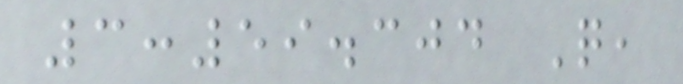3:59.304 Q,
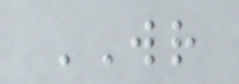WR
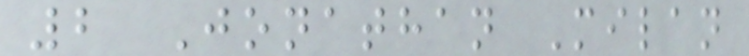2 Jonathan Milan
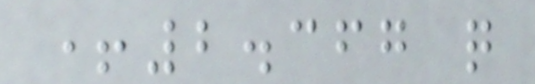+2.367 q
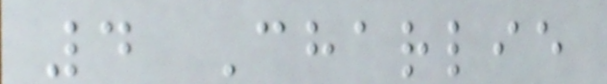4 Charlie
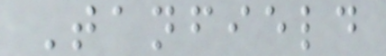Tanfield
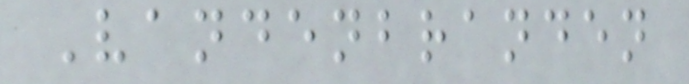Vandenbranden
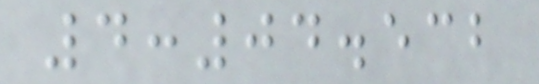4:04.532
